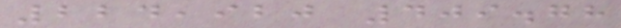224,920 409.78
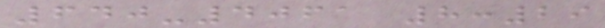640-4061 8:29
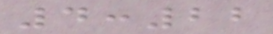4:22
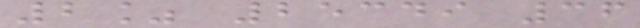2% 25349 36
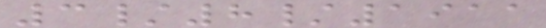3/8/1911
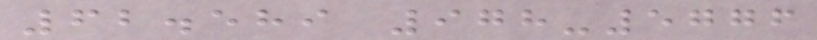62.589 978-5776
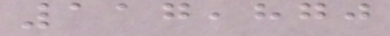117,870
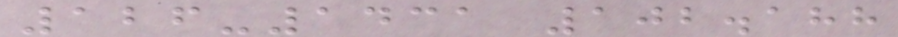126-1431 102.188
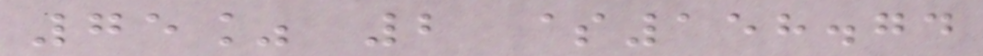75% 2 $158.74
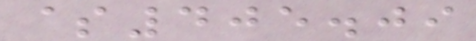$405.09
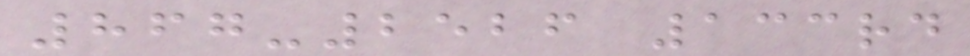867-2526 133rd
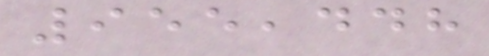955,448
